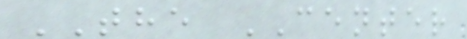THE CENTER
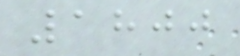1800
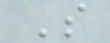S
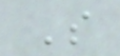S
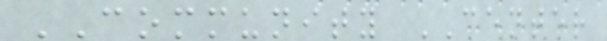COMMUNITY CENTER
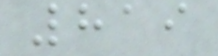819
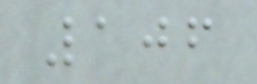106
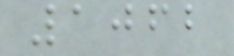1062
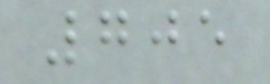705
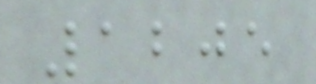1205
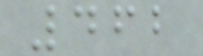462
